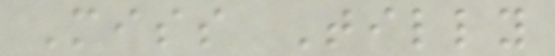Miss Tilly
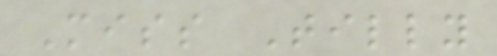Miss Tilly
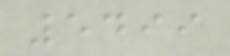5499
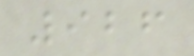926
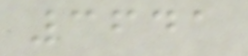3641
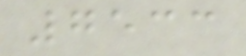7533
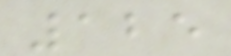125
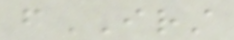fIRST
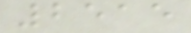2515
